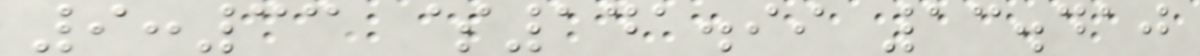9:33 $141.99 13.410
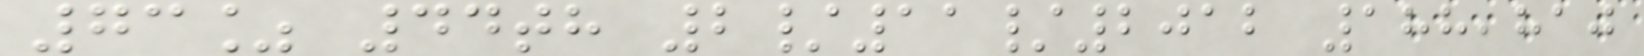73% 44th 2/11/2012 188,810
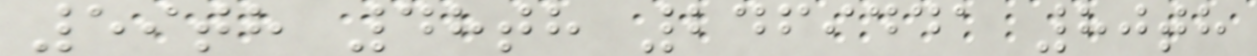59th 48th 2469441 80th
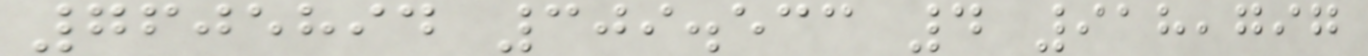7605894 309.533 4 918,797
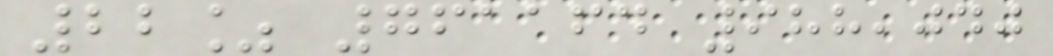22% 761164 988,040
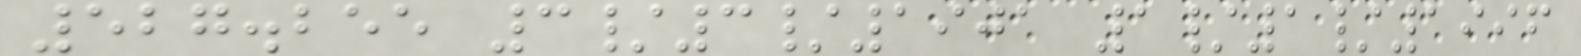527.255 3/3/1901 1/1/1996
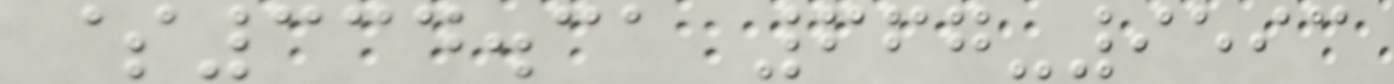$334.31 667-9593
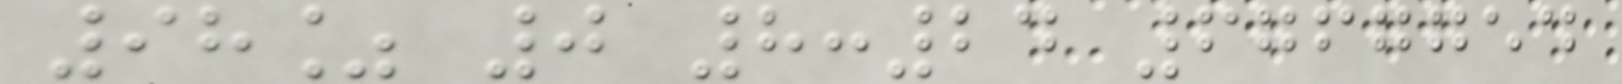98% 0 8:24 6767754
